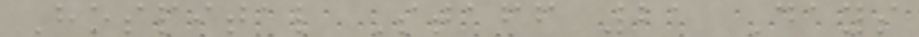Hospital Staff 21 Days
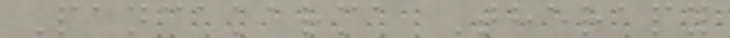Pancakarma Therapy
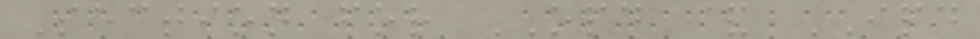Section for OPD & IPD
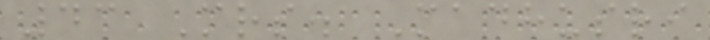43 Mrs. Madhusri
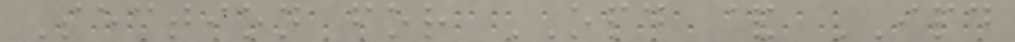Section for OPD & IPD
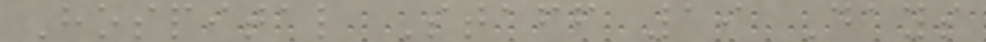Hospital Staff 19 Days
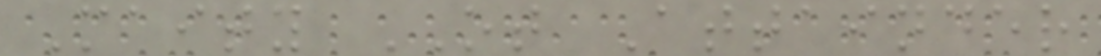Maity OT Attainder
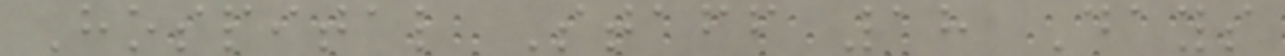Hospital Staff 18 Days
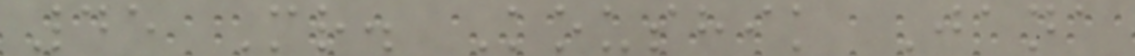45 Mr. Koushik Jana
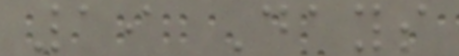19 Days
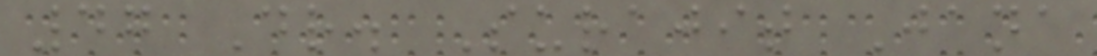47 Dr. Surajit Jana
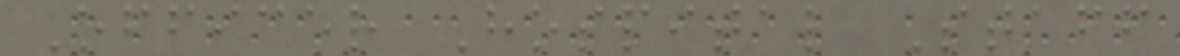Officer Hospital Staff
